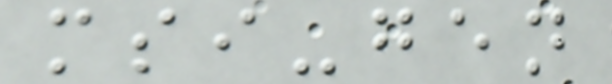msi-gen
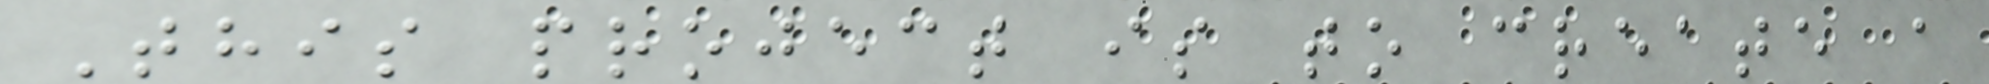This project is to create a
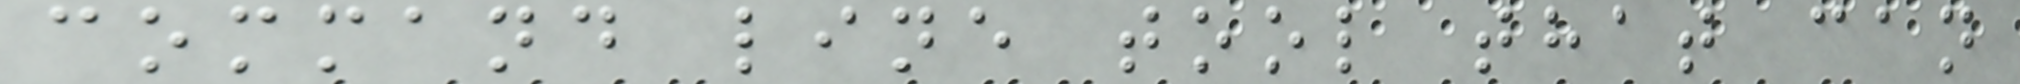command line tool that can
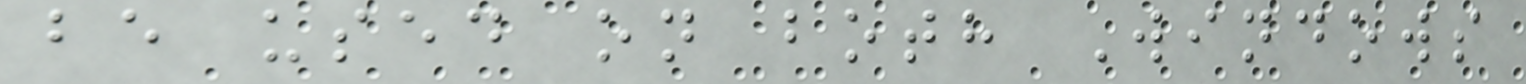be used on both Windows
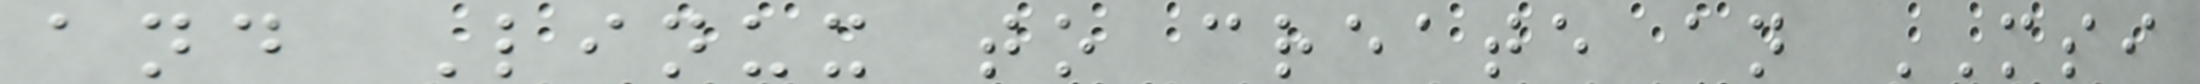and Linux to create an MSI
